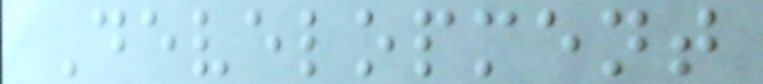Development
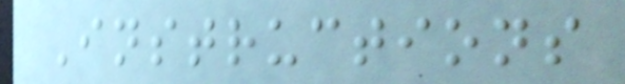Instructions
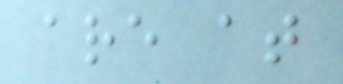are at
